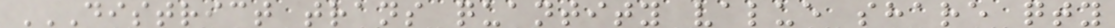DISTRICT TRANS QUANTITY VALUE SHARE QTY
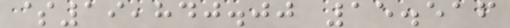$19,840.00 15.516
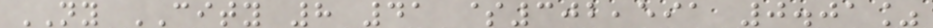NY CITY 8 41 $302,591 0.01%
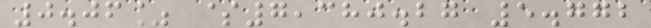0.06% $7,380.27 5.772
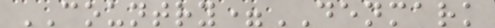COUNTRY=DENMARK
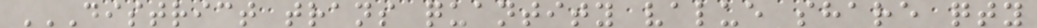DISTRICT TRANS QUANTITY VALUE SHARE QTY
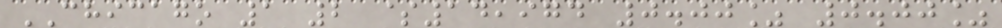CHICAGO 1 2 $14,974 0.00% 0.00%
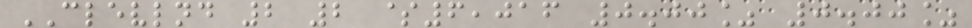CLEVLND 2 2 $6,016 0.00% 0.00%
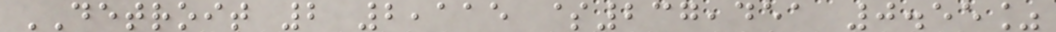DETROIT 2 2,115 $237,451 0.55%
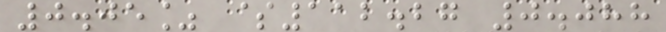0.05% $112.27 0.088
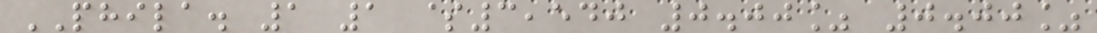PHILA. 1 1 $3,540 0.00% 0.00%
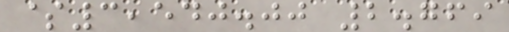$3,540.00 2.769
